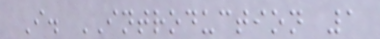I. INTRODUCTION 1
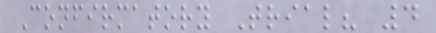Confirmatory Trial? 4
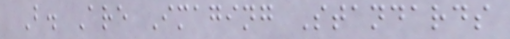B. Are Imaging Standards
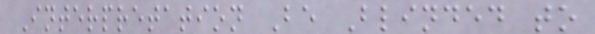Interpretation Be Blinded to
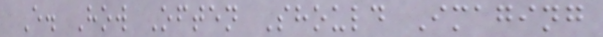E. How Often Should Imaging
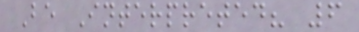Be Interpreted? 6
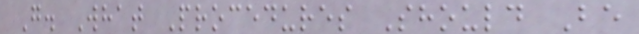G. What Procedures Should Be
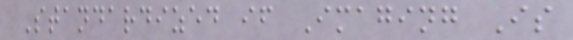Standardized if Imaging Is
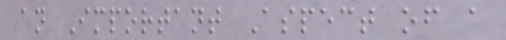an Important Aspect of a
